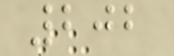202
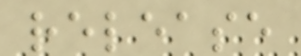release
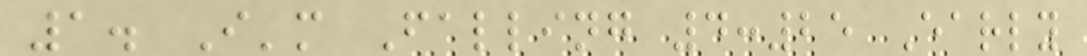1. I'm Falling 4:25 Early
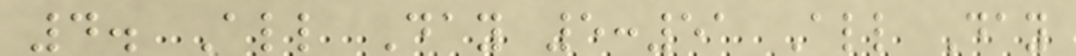4. All Day 5:51 All Day
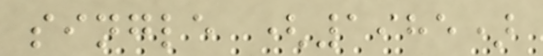single (1985)
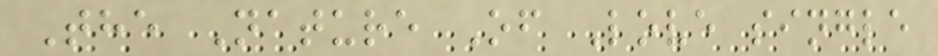The Nature Of Love single
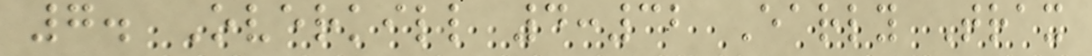7. Overkill 4:32 Early Trax
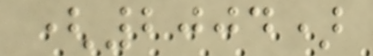(2004)
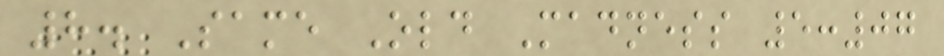8. Same Old Madness 5:07
